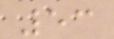53
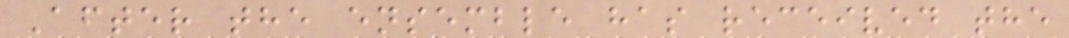After the ensemble has received the
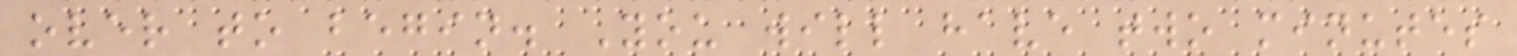over to begin. You will have two minutes
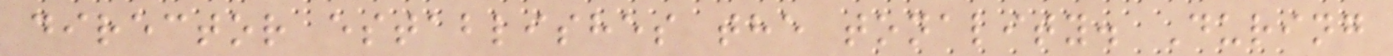director establishes the tonality. During
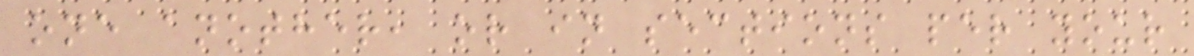one another, or in sections per your
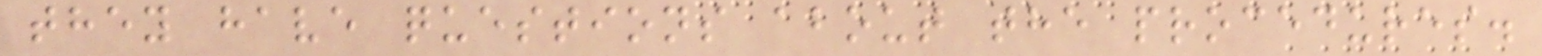they have questions about the procedures.
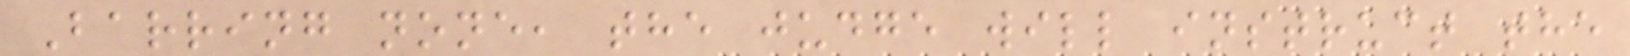Barring none, the judge will instruct the
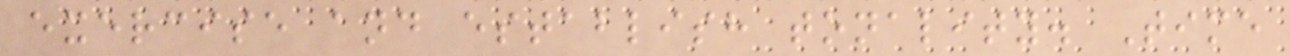exercise and establish tonality. Time
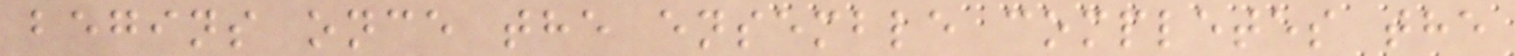begins once the ensemble completes the
